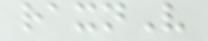raxnV
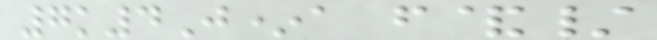7k4J*a f&/
